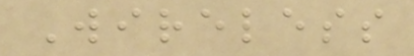Wireless
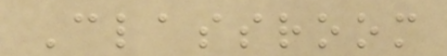Classroom
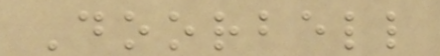Doorbell
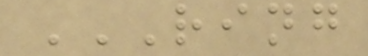RING
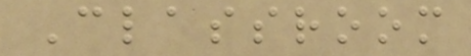Classroom
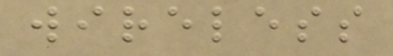wireless
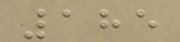185
